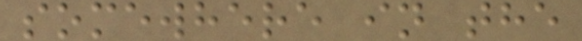somewhere in the
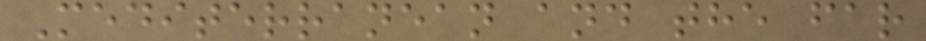Mediterranean and the far
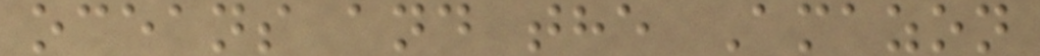oceans and the Amazon
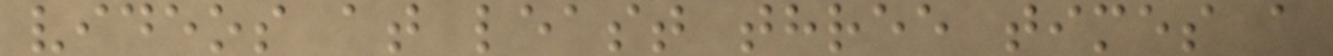videos at least three times a
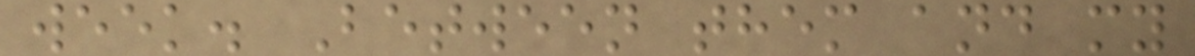week. Between them and my
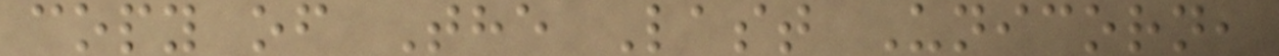copy of The Last Unicorn,
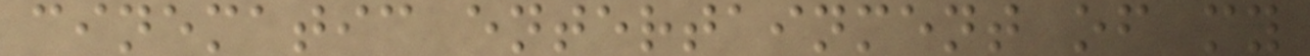cinematic entertainment of my
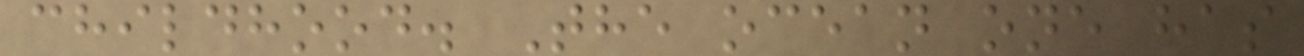childhood. The ocean one has
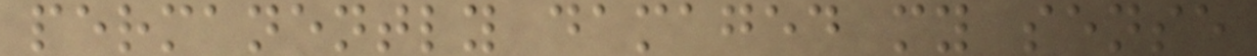permanently damaged my sense
